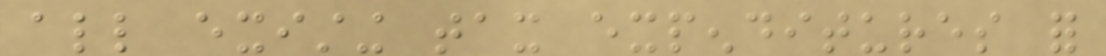all existing tax expenditures for
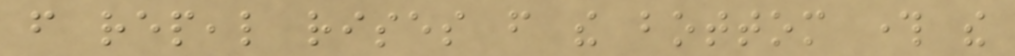from repeal rises from the bottom through the
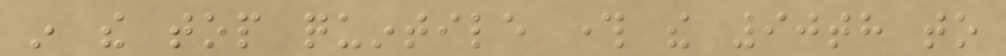in the top quintile through the 90th to
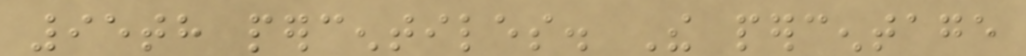95th percentiles. The percentage
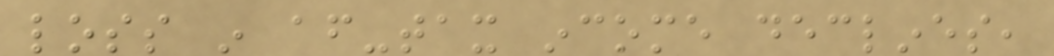loss in after-tax income declines,
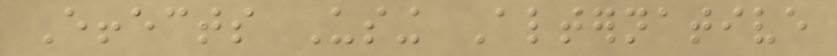Effects Using Alternative
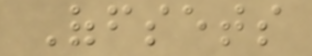Offsets
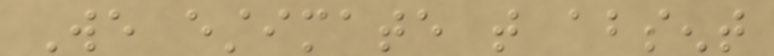We estimate that absent
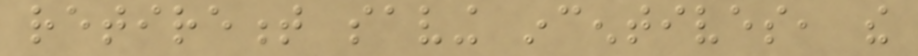retirement saving incentives, the
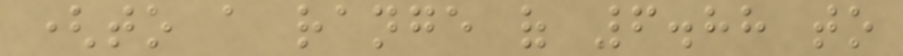(to a range of 6.88 to
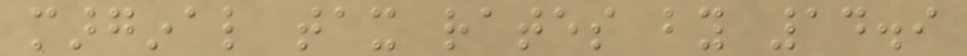marginal tax rates by 14.9
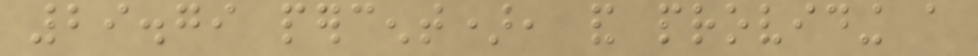29.79 percent), and providing a
